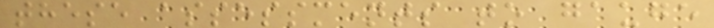these assessments to gauge
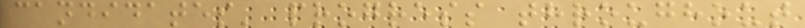candidates' progress throughout
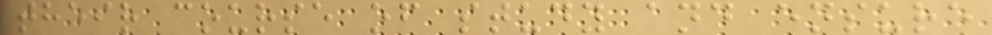their course of study and ensure
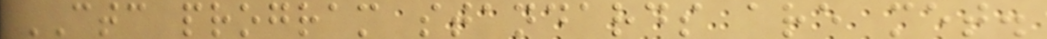CTC program standards are met.
